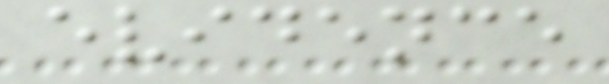evidence
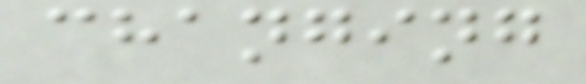changing
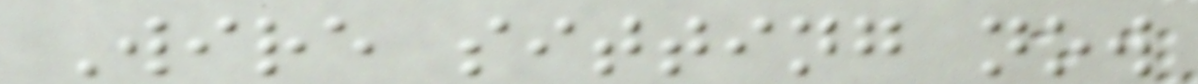Wire sitting now
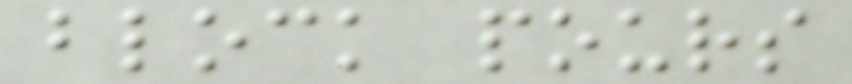block pours
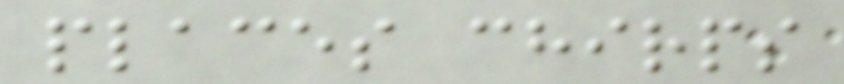places chirps
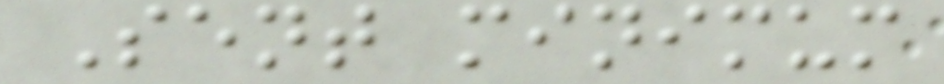Sent minimum
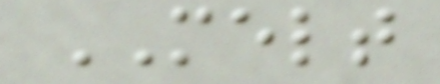MELT
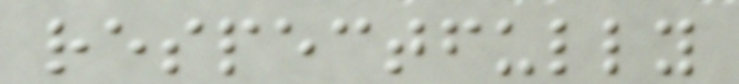respectfully
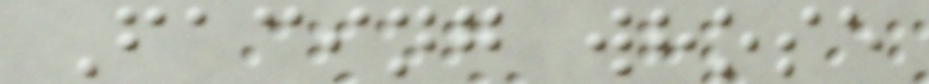Facing whose
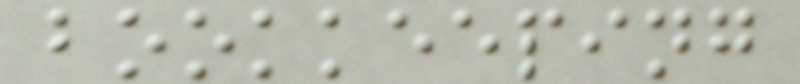bookkeeping
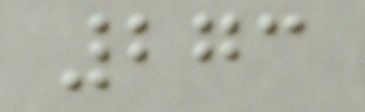273
